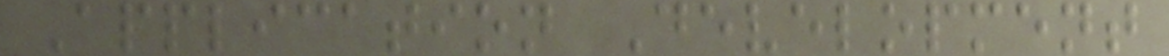Application Development
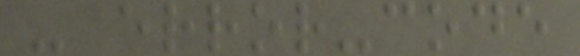- error-code
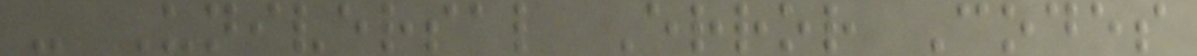- Universal Error Codes
